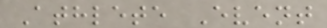Athlete Event
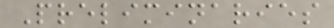Preliminaries
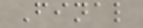Final
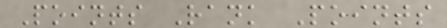Points Rank Points
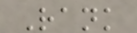Rank
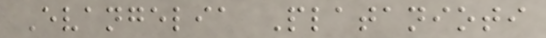Evangelia Platanioti
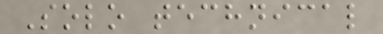Solo technical
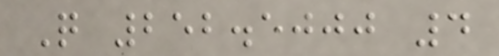Q 252.5000 4
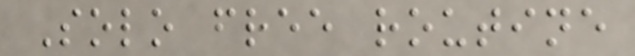Solo free routine
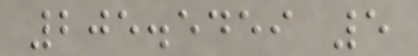205.5459 5
